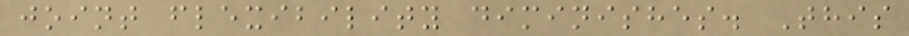joint flexibility diminishes. This
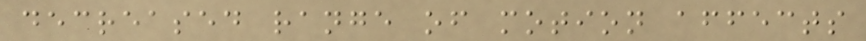decreased range of motion affects
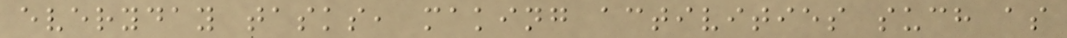everyday tasks, making activities such as
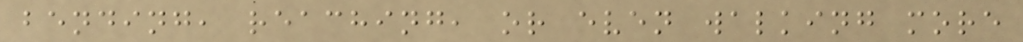bending, reaching, or even walking more
